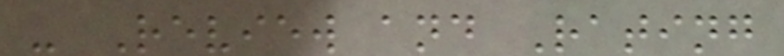- Review and Rating
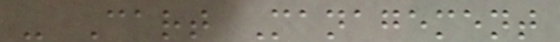- Cart Management
